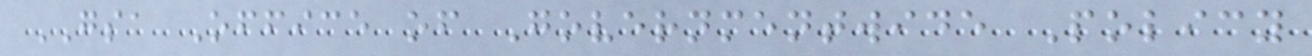GSA Office of Governmentwide Policy
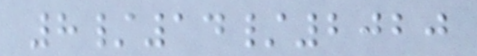8/14/2020
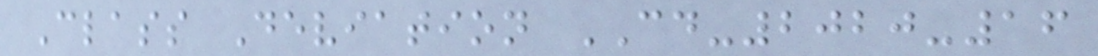Class Deviation CD-2020-16
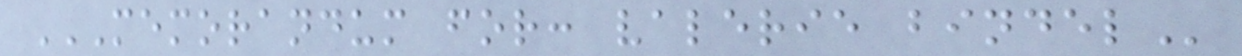MEMORANDUM FOR: VALERIE BINDEL
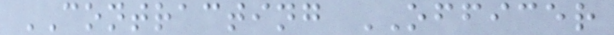CONTRACTING OFFICER
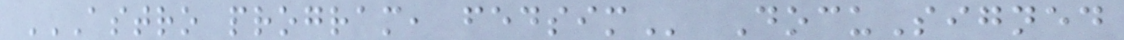ASTRO PROGRAM, FEDSIM DocuSigned
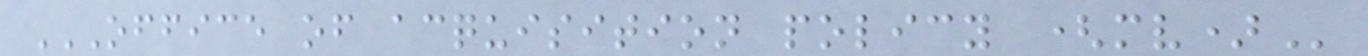OFFICE OF ACQUISITION POLICY (MV)
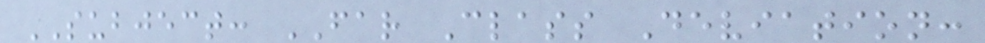SUBJECT: FAR Class Deviation:
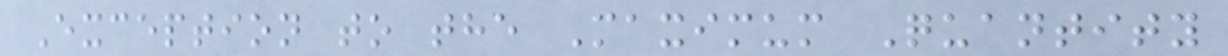Exception to the Maximum Quantity
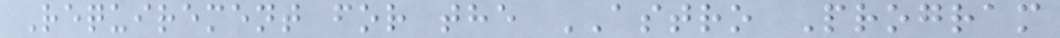Requirement for the ASTRO Program
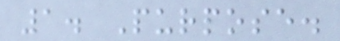1. Purpose.
